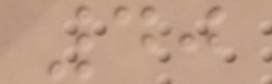40
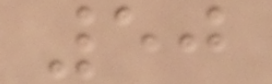50
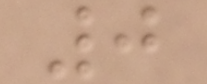0
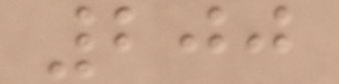200
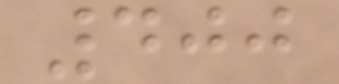400
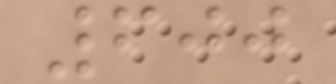600
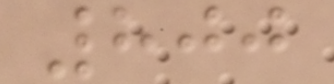800
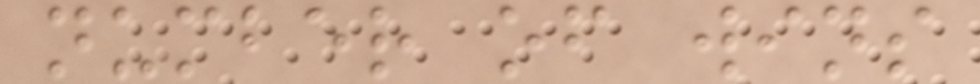number of wins
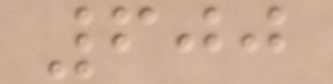600
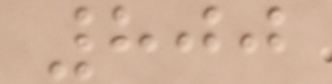800
